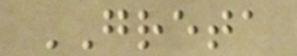GRETA
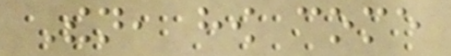Then, how come
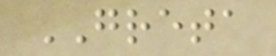GRETA
